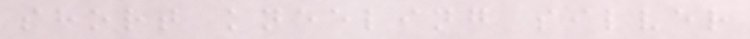short kneeling silver
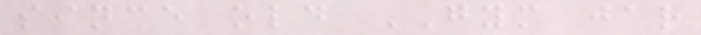since old GYM jar
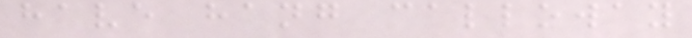have hang calloway
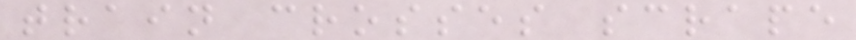train crosses scrape
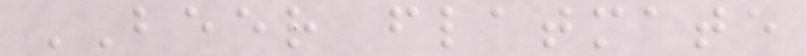BEER flatmate
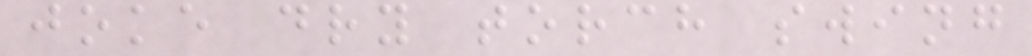joke dry torch swing
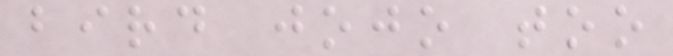bird jojo too
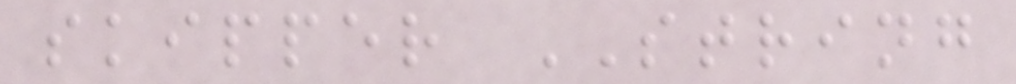skipper STRING
